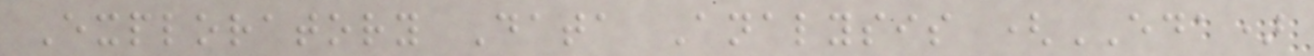Exploratory Data Analysis (EDA)
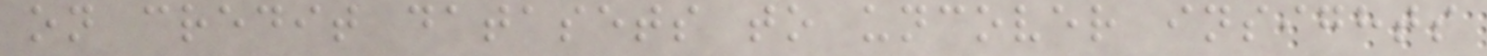on credit datasets to uncover insights
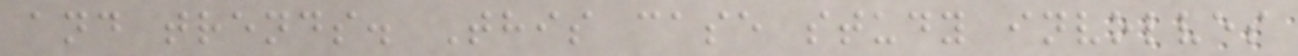and trends. This case study involves
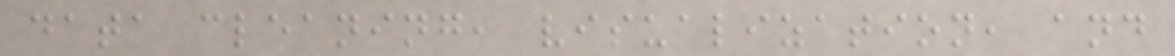data cleaning, visualization, and
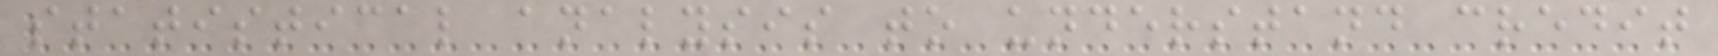statistical analysis to understand credit
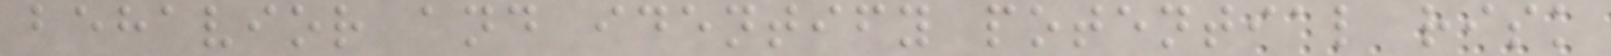behavior and identify potential risk
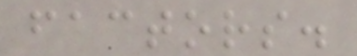factors.
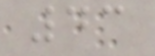43
